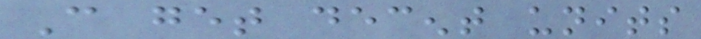Can get decent units
